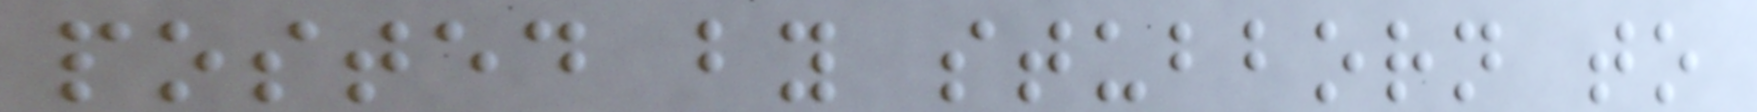posted by stubborn to
